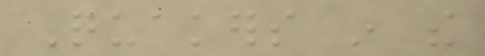Quakers in the
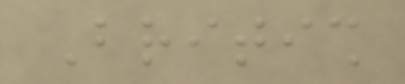British
